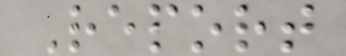Report
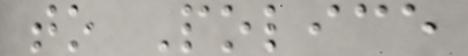to Police
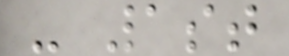- 1st
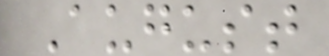August
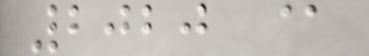2020 @
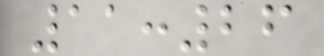11:26
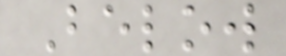Below
